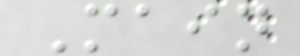Main
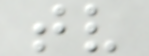tv
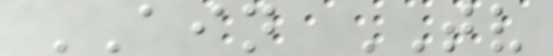AIN TV
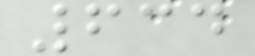634
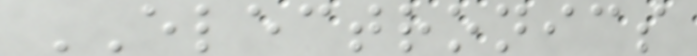ELECTRONICS
